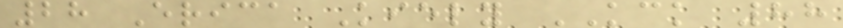28 Erica Kiely KCK 88
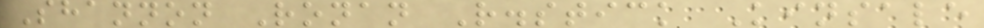Shannon Ronan R.stick Kinsale
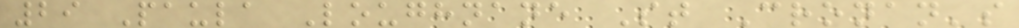29 Paula Loughnane St Cronan's
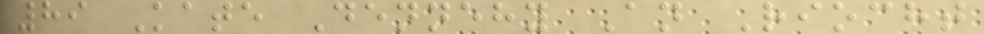89 Kate Dennehy An Riocht
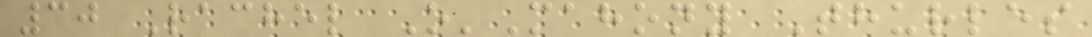30 Rachel O'Mahony Thurles
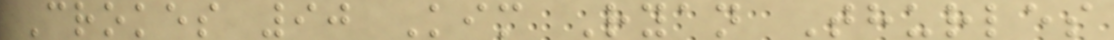Crokes 90 Kim Ryan Thurles
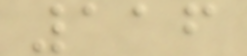116
